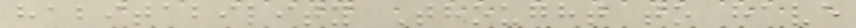habitability Thought to have
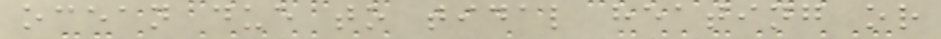ocean due to tidal heating or
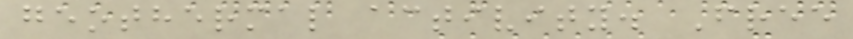geothermal activity. Free
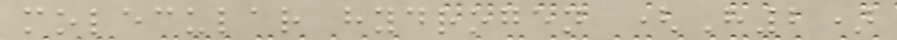molecular hydrogen (H2)
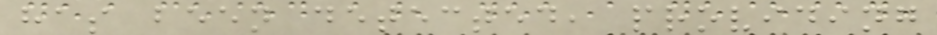has been detected, providing
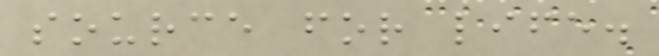source for life.
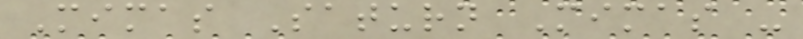Mimas Saturn Mimas -
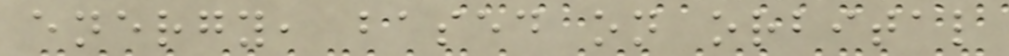energy, based on orbital
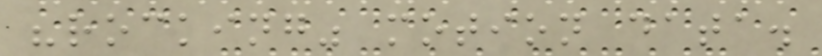"rocking" motion data.
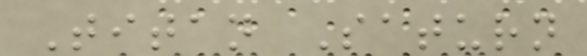Titan Saturn
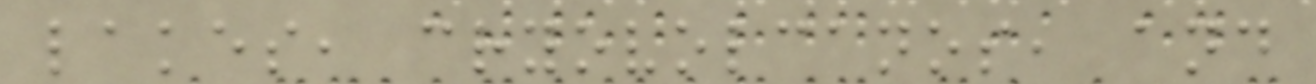lakes, cryovolcanos, and
